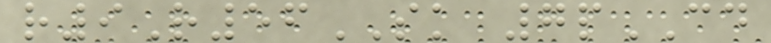r9R56SK 7pCD
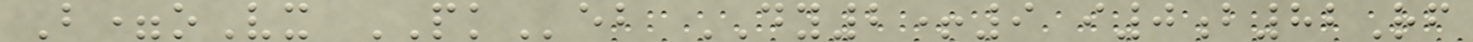B=oVx PKeb DY2+9 i0b82Rf
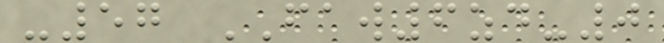-57 FAW6zd-0
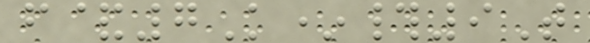f&7K*#9T
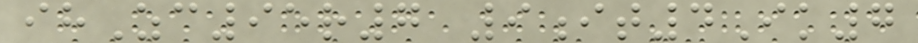ihZc95r7 9it4Ik7
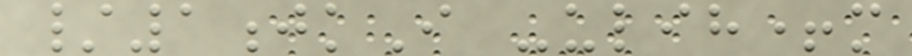/1jkI -ulih+m
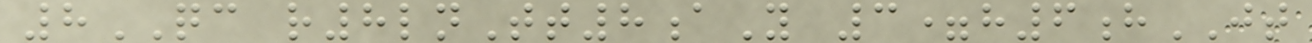8QC r8lnTt8aY 3=h6hJT
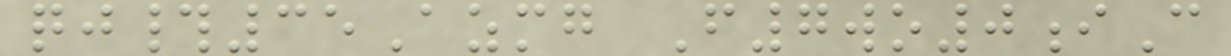qj#35Azmg F7wo0iC
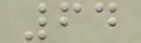64
